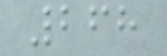268
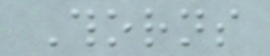Thorns
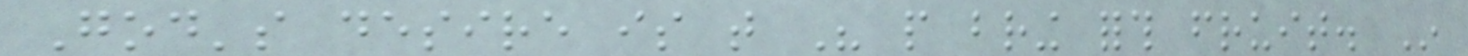God's desire is that His people bring forth fruit. In
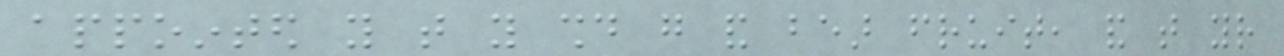appointed you that you should go and bear fruit, and that your
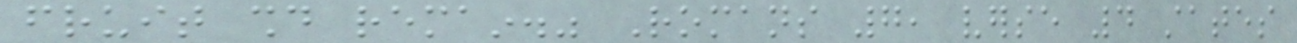fruit should remain." Romans 7, verse 4 states
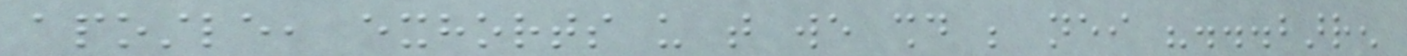apostle, exhorts us that we should be neither "...barren
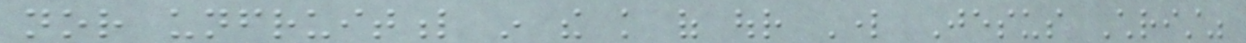nor unfruitful in the knowledge of our Lord Jesus Christ"
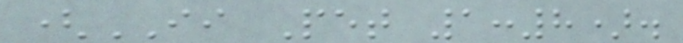(II Pet 1:8).
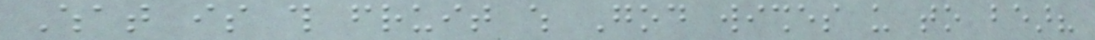What is this fruit which God wishes us to bear?
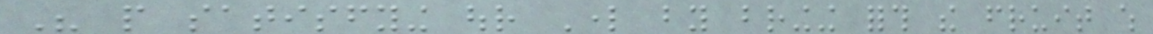His people satisfying our Lord by bringing forth the fruit which
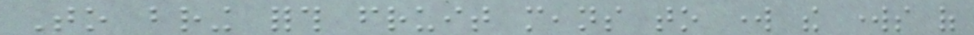To bring forth fruit means to work the works of
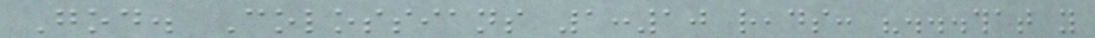God. Colossians 1:10 reads: "...that you
